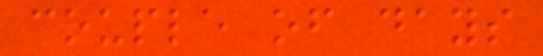couple of days
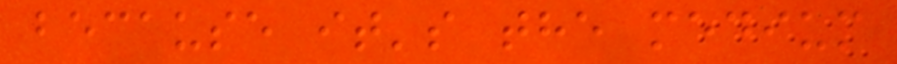because it's the medium
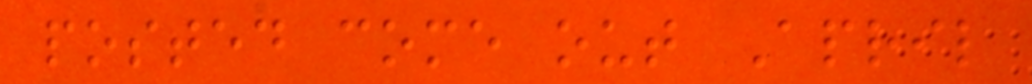posted come out April
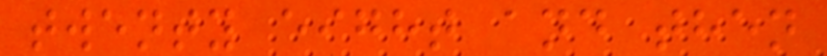twenty eight and then
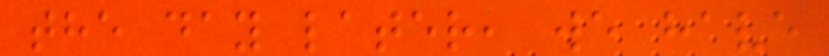the day later, we have
